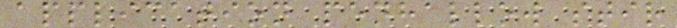application penhallow stir
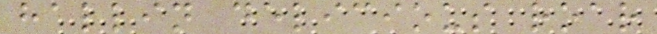hallin delicious roar
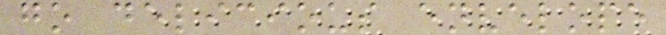go delicious envelope
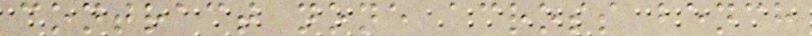contract none across bench
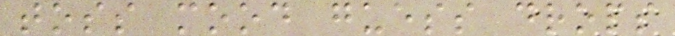toss mood guess drops
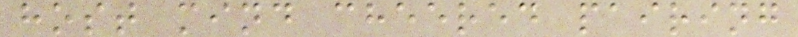host mind cheered pairing
